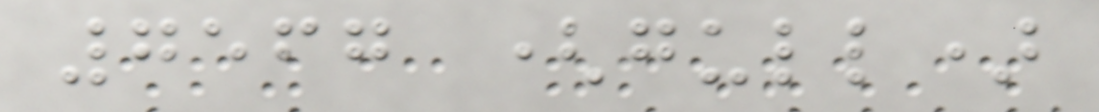7567 (gull)
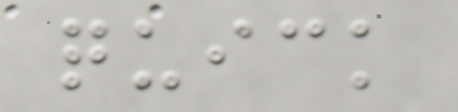quick
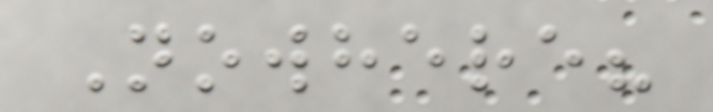Nowhere?
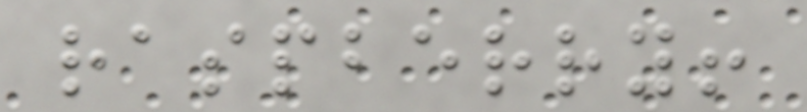raspberry!
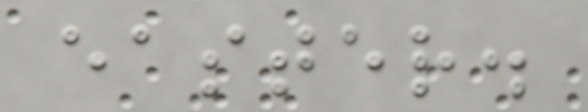easter.
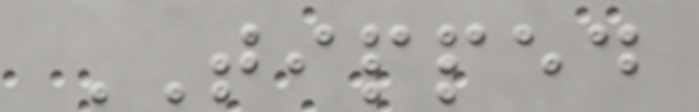TIPPED
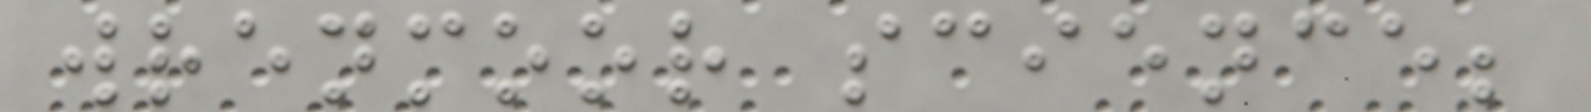wrenmoor science;
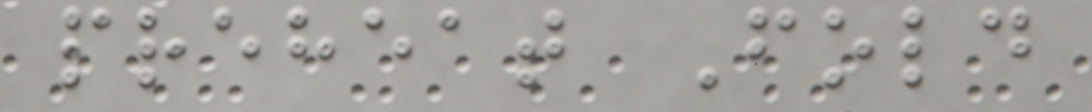preheat Fold
